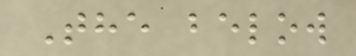The below
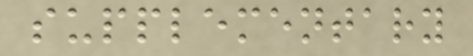supplementary
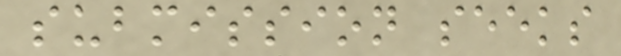submission seeks
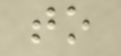to
